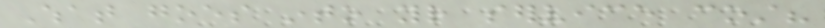What goes into your service cost?
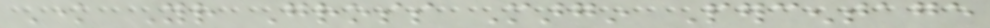Know Your Gross Margin Percentage
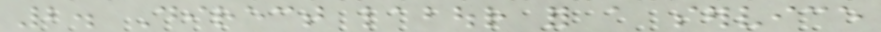2. Direct labour for a service
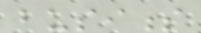business
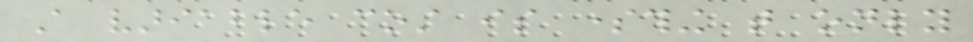A variable cost is something that only
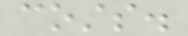costs.
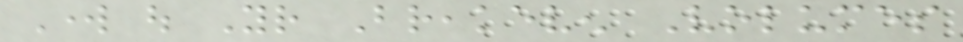Work out Your Breakeven Volumes
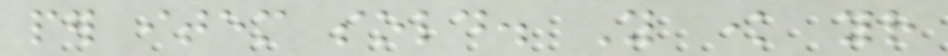per item sold. You know your
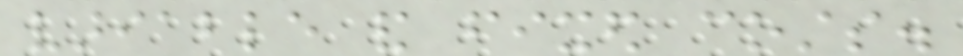variable and fixed costs.
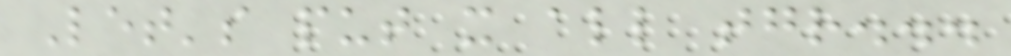Let's put it all together...
